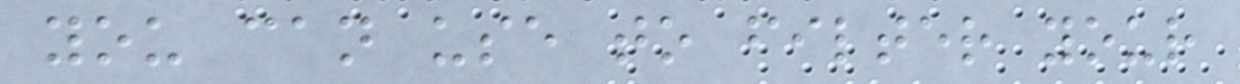you can use to filter your
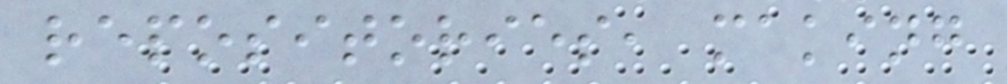repositories, making
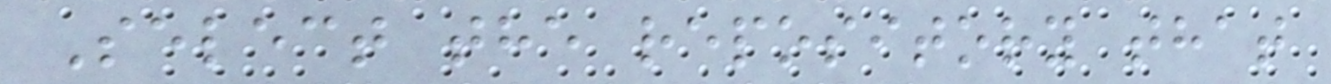Select the repository that
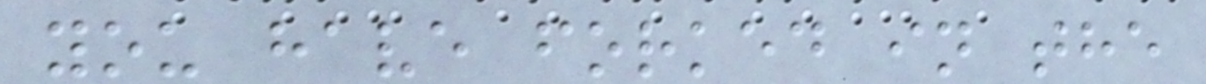you have forked in the
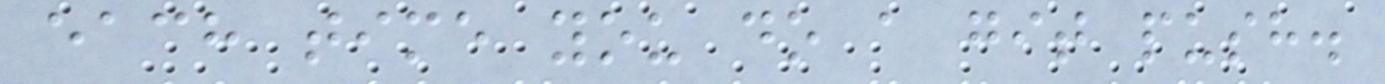each time you do a git push.
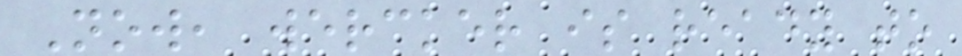Now, wercker is ready to
